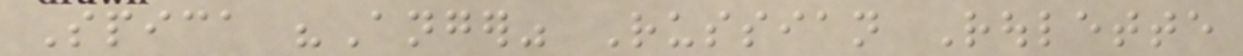Spica "Anger" Russian Roulette
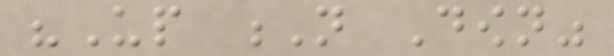"Up N Down"
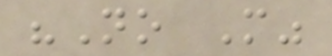"No More"
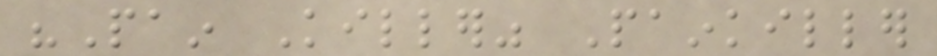"Pain Killer" Painkiller
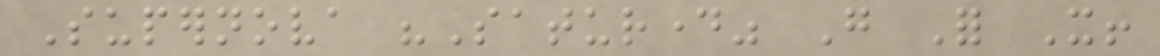Supernova "Saturday" Go For It!
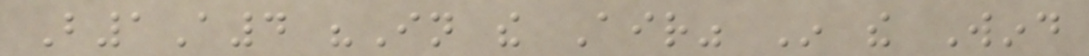B1A4 "In the Air" In the Wind
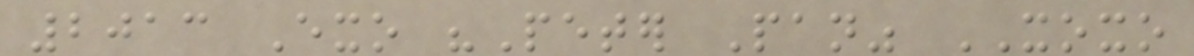2013 Exo "Peter Pan" XOXO
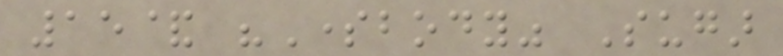15& "Somebody" Sugar
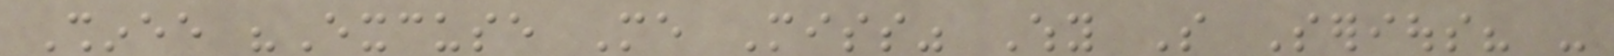Shinee "Excuse Me Miss" Why So Serious? -
